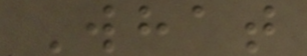What
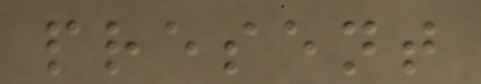present
